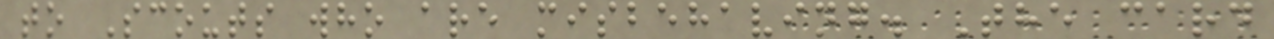to Scouts who are misbehaving. The card
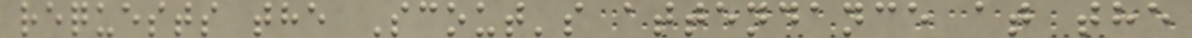requests the Scout's attendance at the
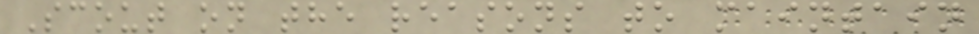Scout on the reasons to maintain
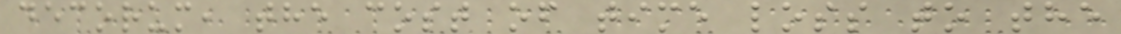decorum, the cost of time loss to the
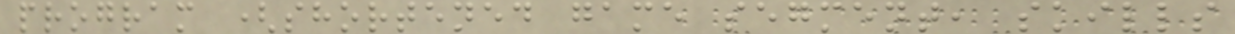program (shortened game segment, skills
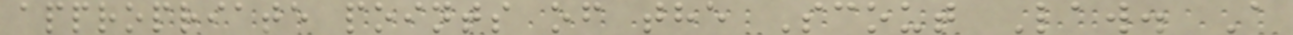appropriate points of the Scout Law. A
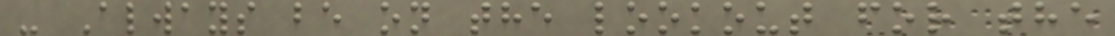- Always be on the lookout for the
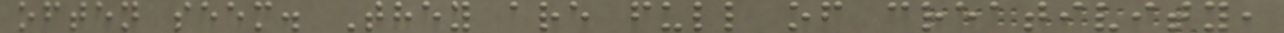often seem. They are full of creativity,
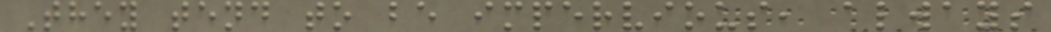They tend to be impervious, always
